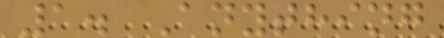1. Anything
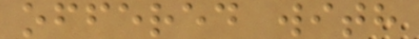offered with
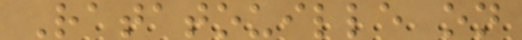Ratatouille on
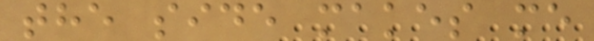the side makes me
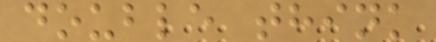double think
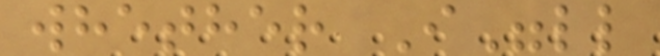whether I"ll
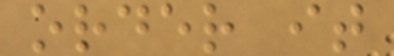order it
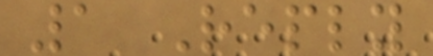1 Reply
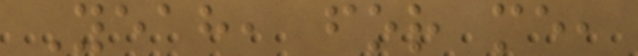Yeah, for me,
